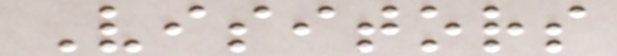Visitors
